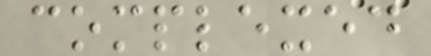complexed
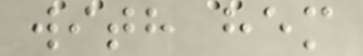with hem
